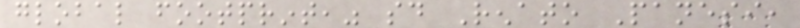global footprint," said Renato Panesi,
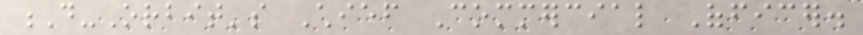D-Orbit's Chief Commercial Officer.
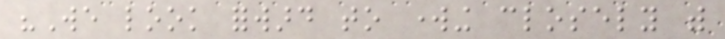"We look forward to working closely with
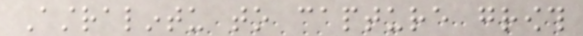Astralintu to capture growth
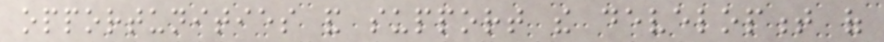opportunities and support the development of
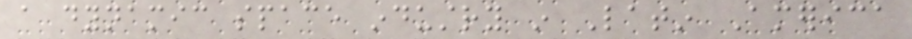a dynamic space industry in Latin America
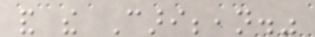and the Caribbean."
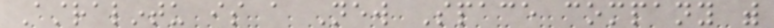Astralintu is a New Space company with
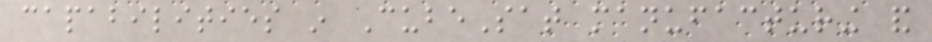capabilities in CubeSat manufacturing and
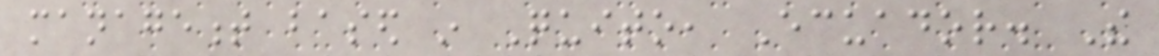management based in Quito, Ecuador. The
